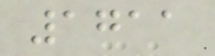1711
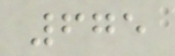675
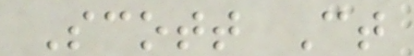Scott Ct
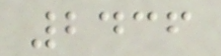2436
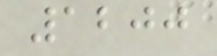1200
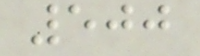500
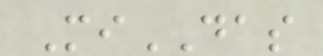MiDAS
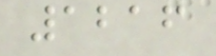1216
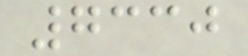7330
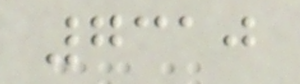7310
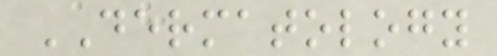DERMATOLOGY
